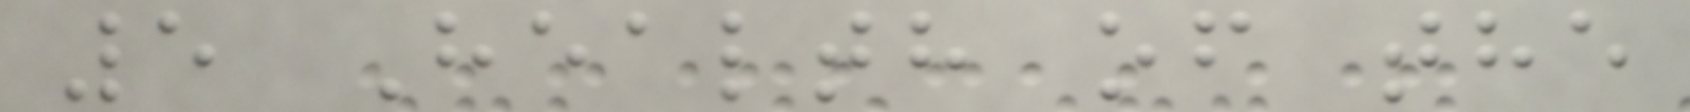5 Health of the
